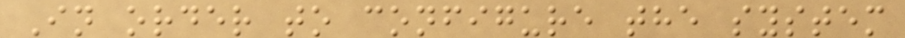In order to configure the system
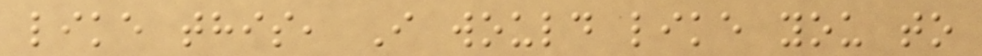like this, I would like you to
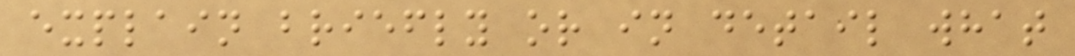explain briefly or in detail what
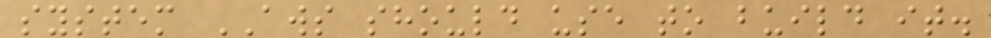system AWS should use to build it.
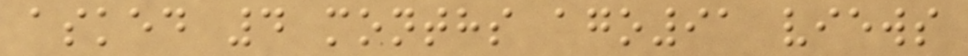asked 4 months ago91 views
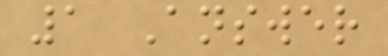1 Answer
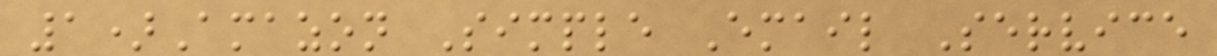1)Amazon Simple Email Service
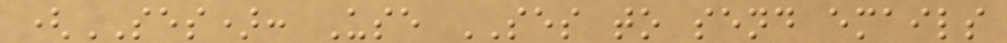(SES): Use SES to send emails
